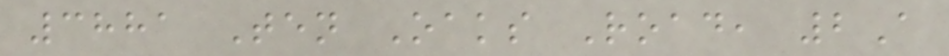3881 Ten Oaks Road, 2A
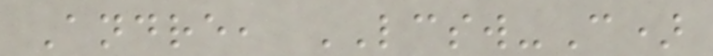Andre, LCSW-C)
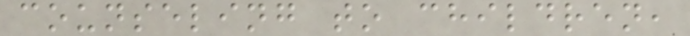counseling to children,
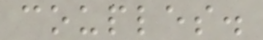couples.
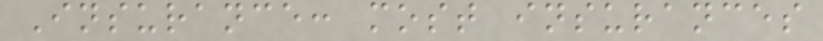Insurance: most insurances
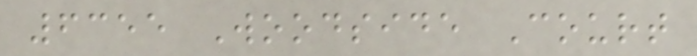6355 Woodside Court
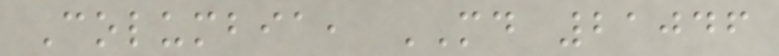Columbia, MD 21046
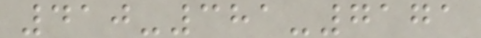410-381-7171
